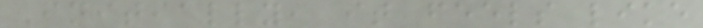Initially, it feels like
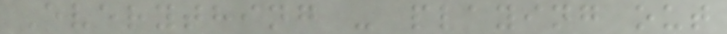Everything - playing out
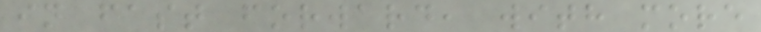in fast forward, with more
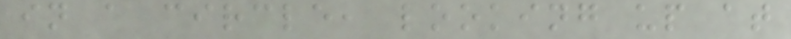in a circle, looking up at
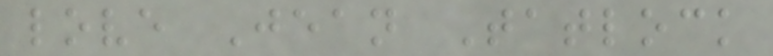love Jean Tatlock
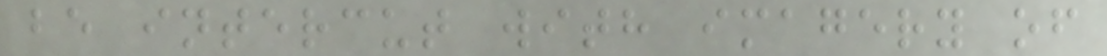be intercut with imagery of
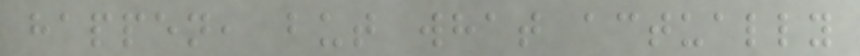happen, but what actually
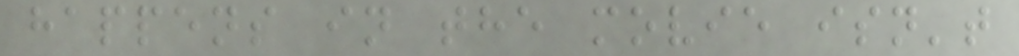happens in the movie isn't
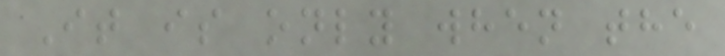It is only when the
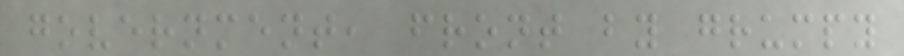government, front by grumpy
